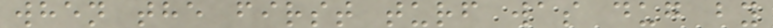when the first turf was dug by
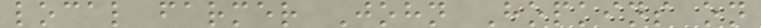local farmer John Hopkins on
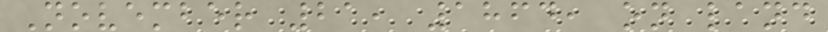November 21, 1864, on land
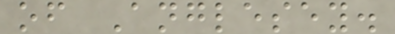of Anglesey.
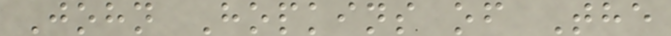John Hopkins of The
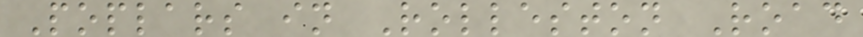Poplars in Rolleston Road
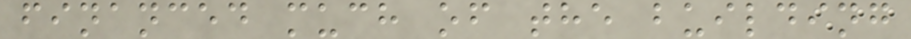financed much of the building
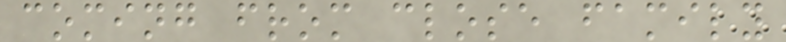coming from close family
